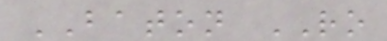BATON RO
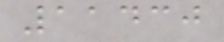11430
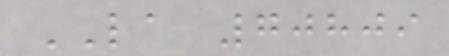LA 70809
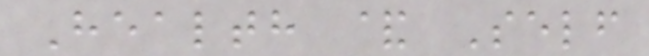Health & Self
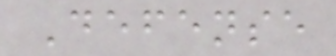Defense
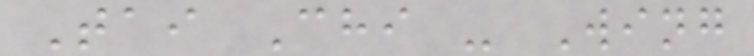Tai Chi - Wing
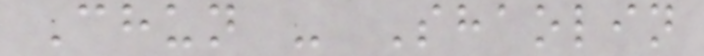Chun - Shaolin
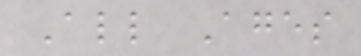All Ages
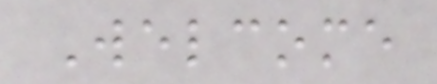Welcome
